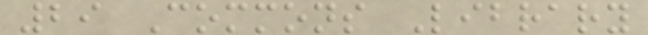29 Commons Library
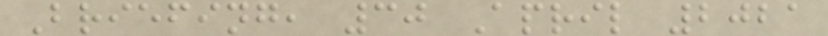Briefing, 30 April 2021
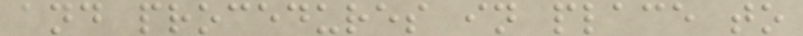and procedures in place to
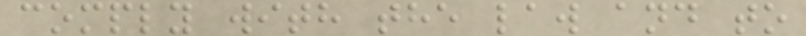comply with the law and to
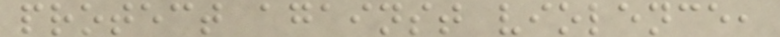protect against violence,
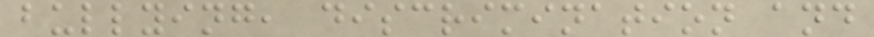bullying, discrimination and
